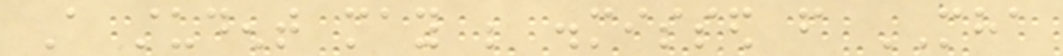A student may be dismissed from MHA
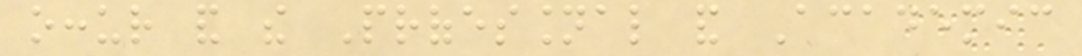occur and the Professional and Academic
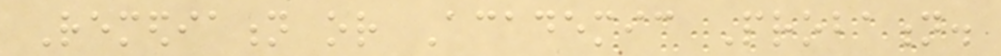Remediation or Academic Probation.
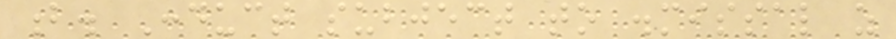b. Conduct subject to dismissal as
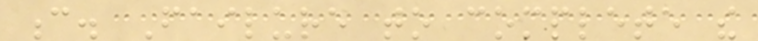c. Failure to complete the
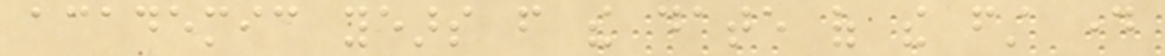academic years from the date of the first day
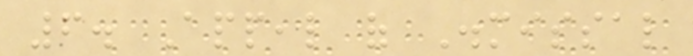6. Appeal of Dismissal
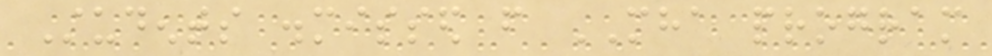Students dismissed from MHA program
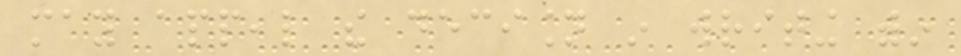may appeal the decision in writing within
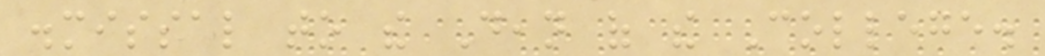dismissal to the Dean of the College.
